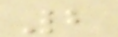2
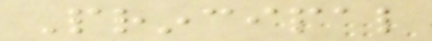Principal
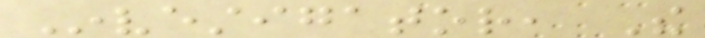Investigator, The
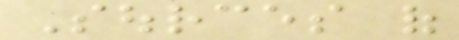Sources of
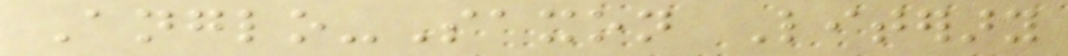Anglo-Saxon Literary
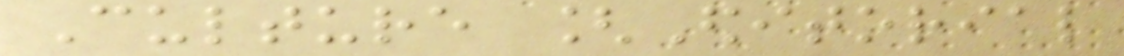Culture [Editorial
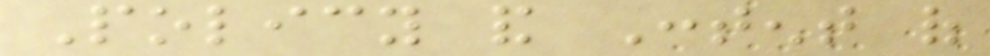Policy and Content of
